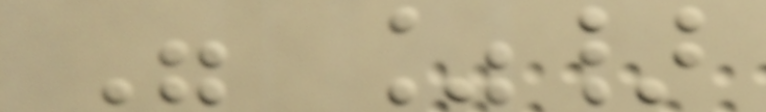" %}
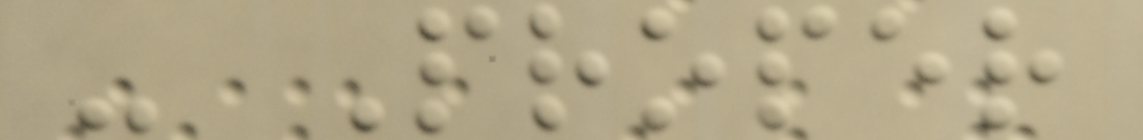- Proper
